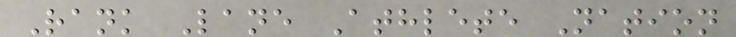Rank Lane Athlete Nation
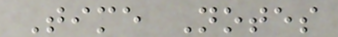Time Notes
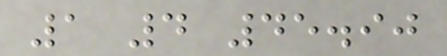1 4 45.90
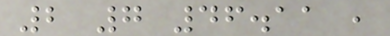2 7 46.11 ,
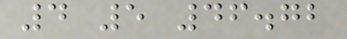4 5 46.72
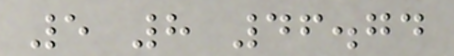5 8 46.74
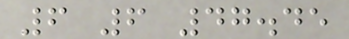6 6 47.45
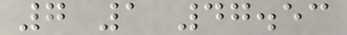7 1 47.53
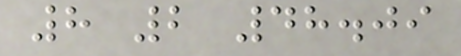8 2 48.09
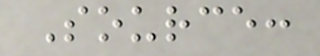Source:
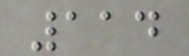114
